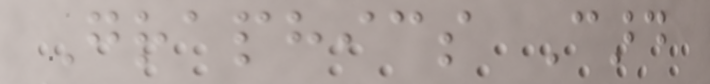Graphics Card
